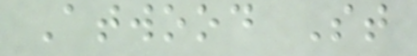Atwood St
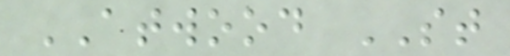ATWOOD ST
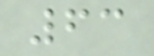63
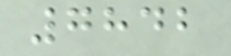7842
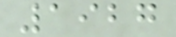1927
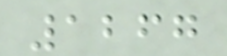1267
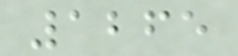1265
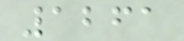1261
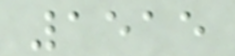1515
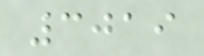3019
